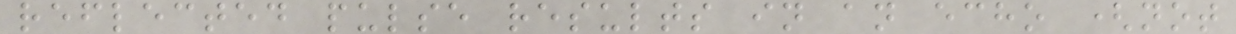reflected pulse results in an echo (not
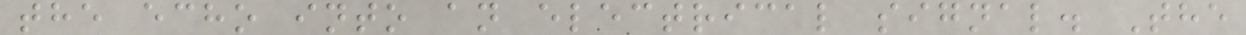the echo into an electrical signal. The
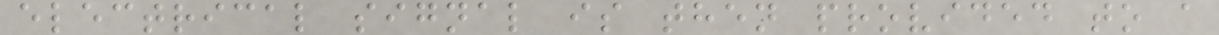electrical signal is then provided to a
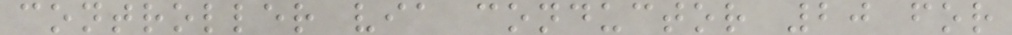controller via conductor 20 for
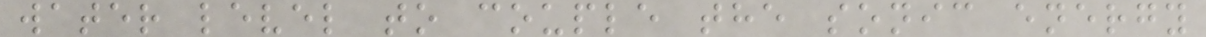water level to couple the sonic energy
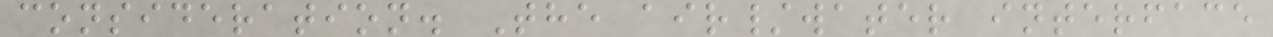consideration. The air/water interface
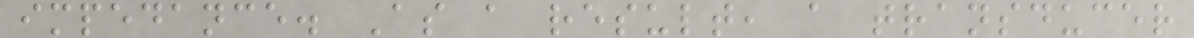impedance. As a result, a transducer
